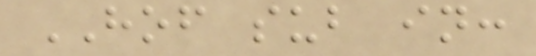HOF sub in:
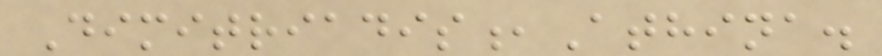Dimitriadis,Athina.
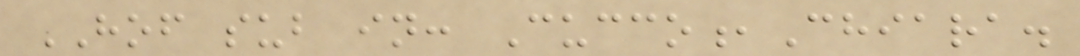HOF sub in: Cucco,Chiara.
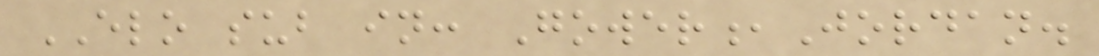ELO sub in: Gower,Jordan.
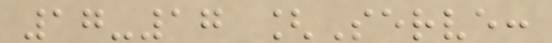17-17 [Serve:
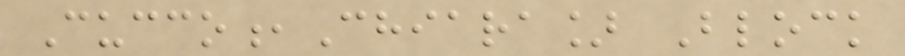Cucco,Chiara] Block
